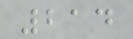214
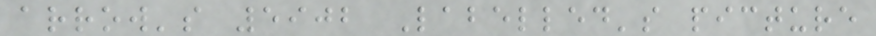arrow's 5902 Labelled's picture
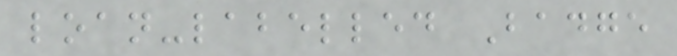loan-labelled Badge
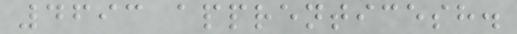4693 apprenticesh.
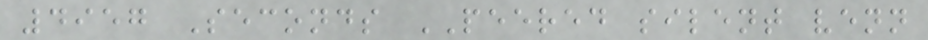4957 Seconds PEERED silent venn
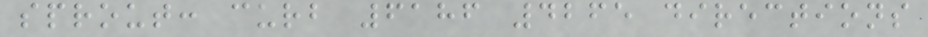sprout: curb 6186 4265 directions
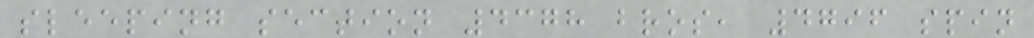sleeping section 4378 bros, 4796 spin
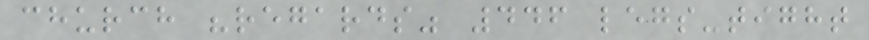church "regards" 446 legs-tight
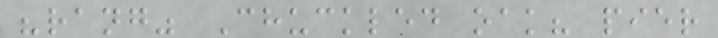"rang" Chuckled oak? pier
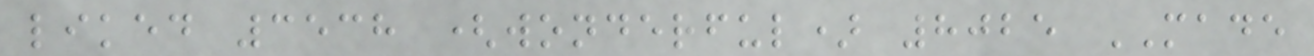liked 3538 (wonderful) 8025 MADE
